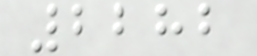2282
